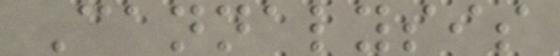Cannalysis
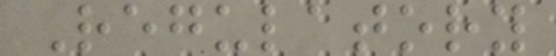Regulatory
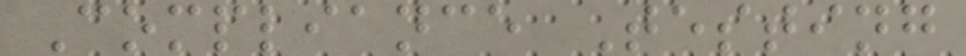Compliance Testing
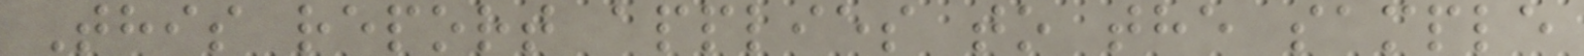This report applies to the sample
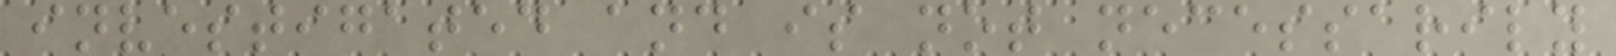investigated and is not necessarily
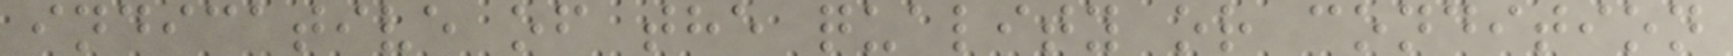indicative of the quality or condition
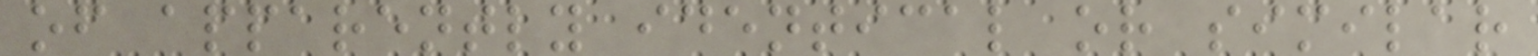of apparently identical or similar
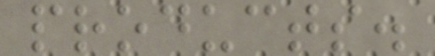products.
